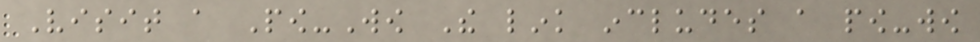Visit a Pow-Wow The link includes a pow-wow
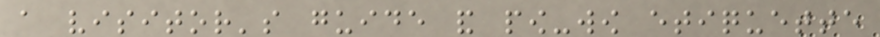a visitor's guide and pow-wow etiquette
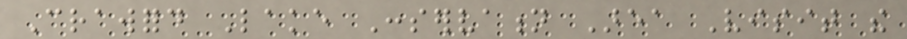Crawford Lake Conservation Area Visit the
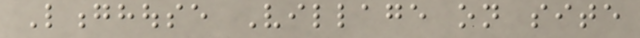Longhouse Village on site
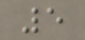5
